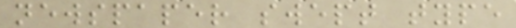newspaper swept type
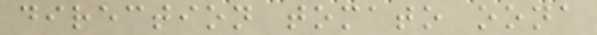direction tomato oona
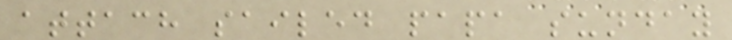attach sailed papa sunday
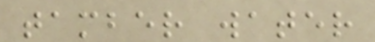tamber water
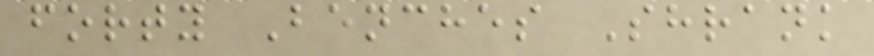forty Benches Shrank
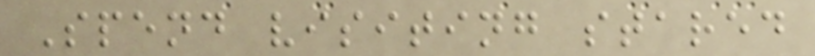Spend visiting stared
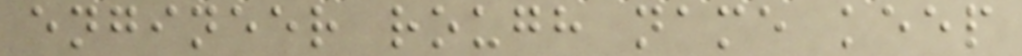engineer rough name keep
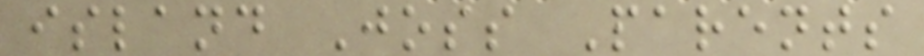island Joss Parents
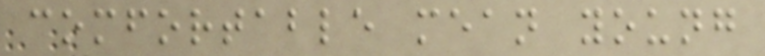comfortable mean young
